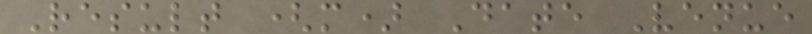Result (m) Date Venue
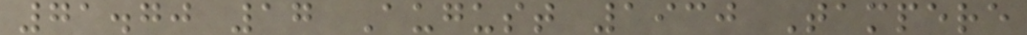71.70 17 August 1930 Tampere
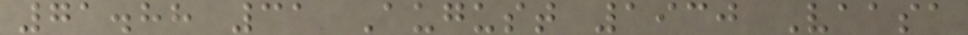71.88 31 August 1930 Vaasa
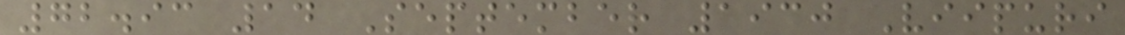72.93 14 September 1930 Viipuri
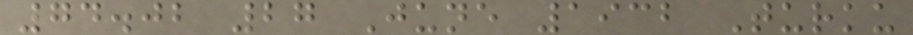74.02 27 June 1932 Turku
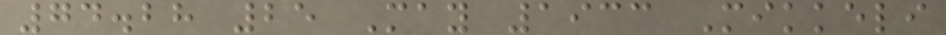74.28 25 May 1933 Mikkeli
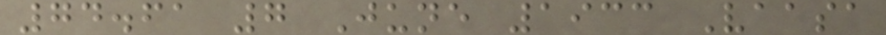74.61 7 June 1933 Vaasa
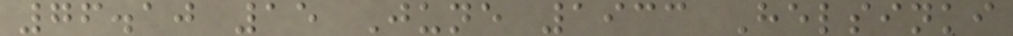76.10 15 June 1933 Helsinki
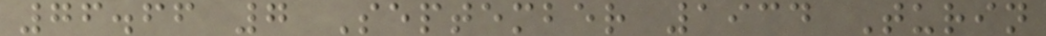76.66 7 September 1934 Turin
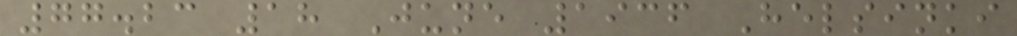77.23 18 June 1936 Helsinki
